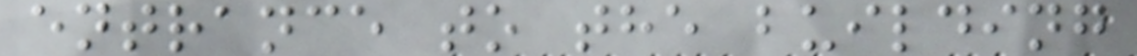entrance to the building
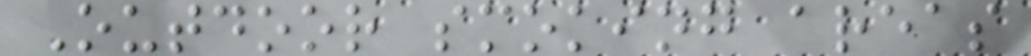Outdoor smoking areas
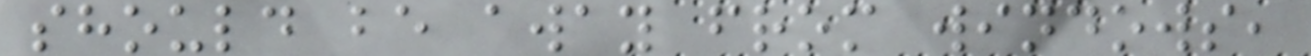should be away from windows,
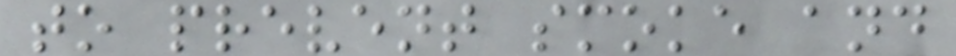to prevent smoke and
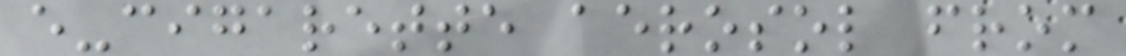e-cigarette aerosol from
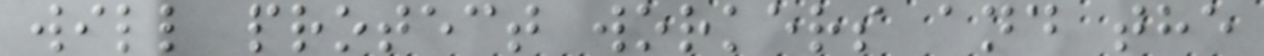will protect workers and the
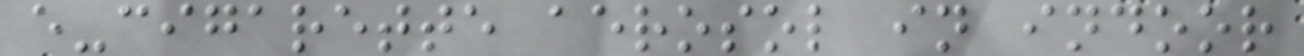e-cigarette aerosol in indoor
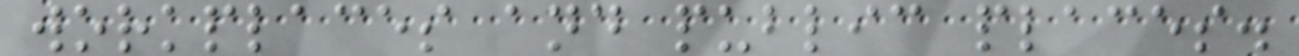workplaces and public places.
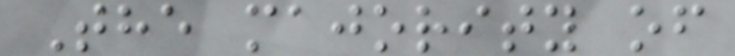The majority of
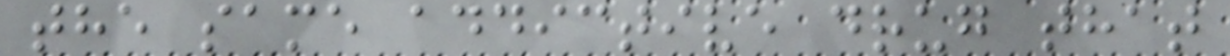the same addictive drug that
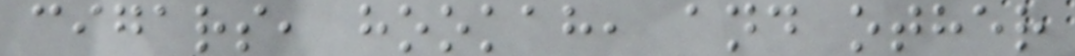cigars, hookah, and other
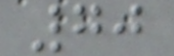70
